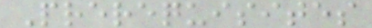Prerequisites
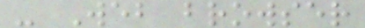- Web browser
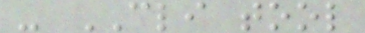- CLI tool
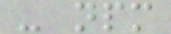- npm
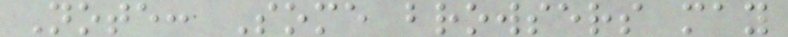Note: Some browsers may
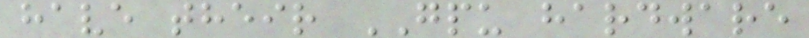have their GPU hardware
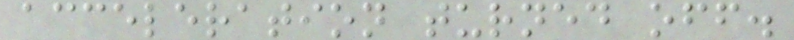acceleration turned off.
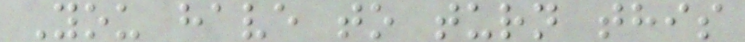You have to turn this
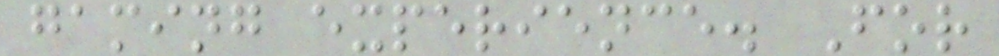gaming experience. For
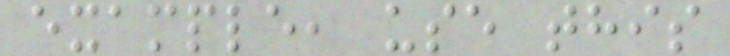example, use this
